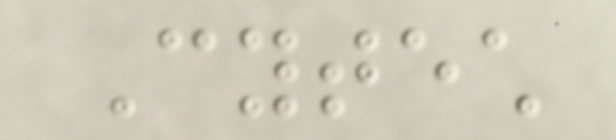Cytech
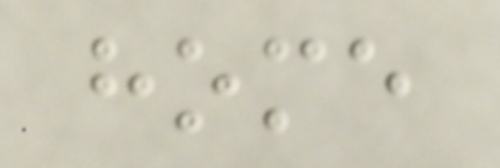home
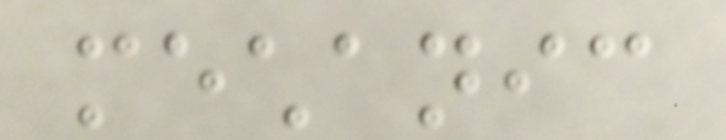mechanic
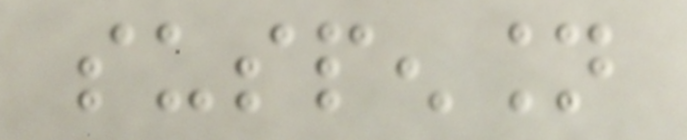suspension
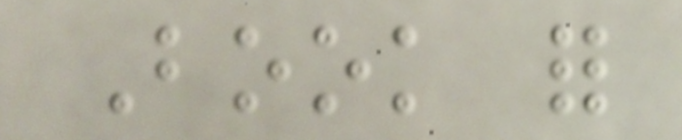Book for
